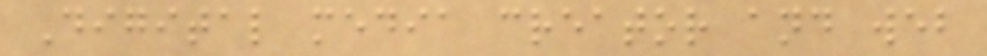Digital media creator and web
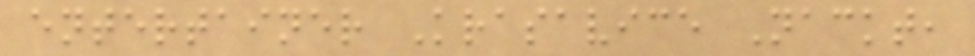entertainer Krasavice Nackt,
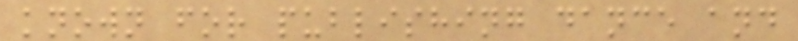known for publishing dance and
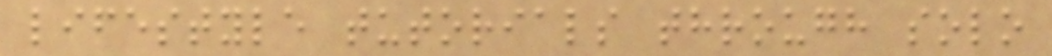lifestyle tutorials through solo
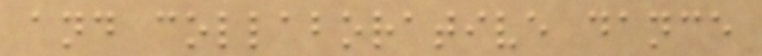and collaborative dance
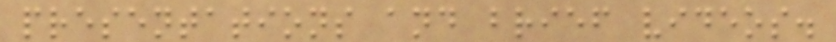presentations and brief videos.
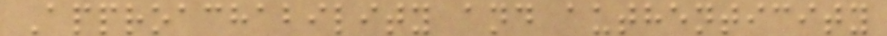Approachability and authenticity
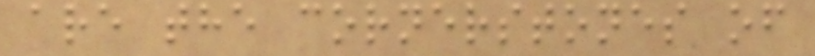are the cornerstones of
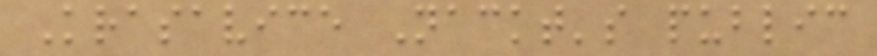Krasavice Nackt's public
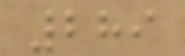289
